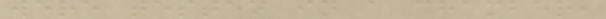were tested in a chamber,
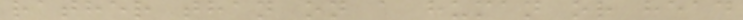rather than on a human or head
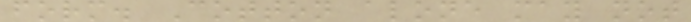form. Cotton alone may not
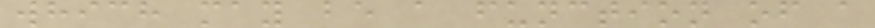which may be a function of a
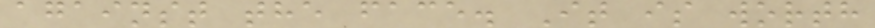against the face. It is worth
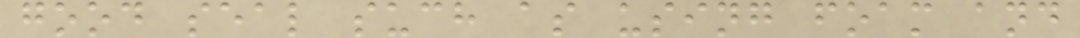good seal such as using foam and
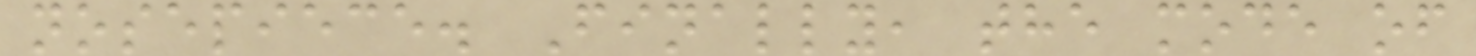nosepiece. Finally, the mode of
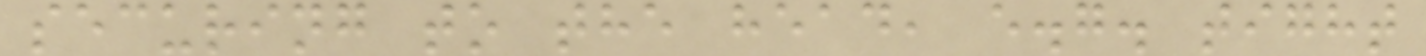securing to the head, e.g. tight
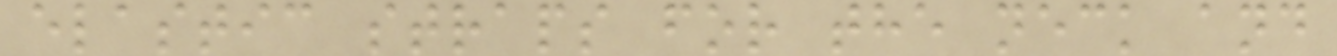elastic straps for the neck and
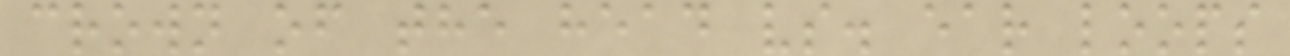crown of the head vs. ear loops
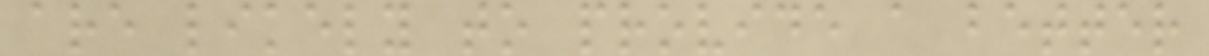are likely to provide a better
